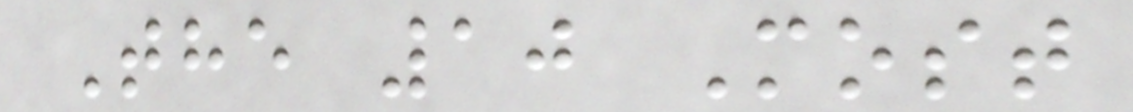The 10 Most
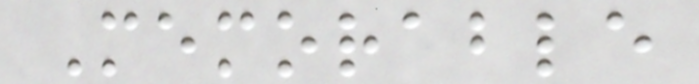Memorable
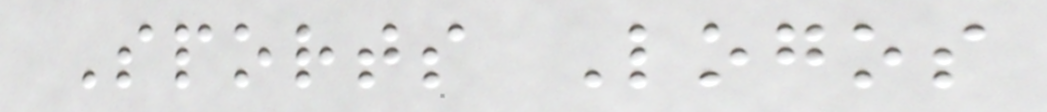Sports Logos
